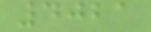4021
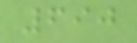690
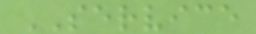SERVICE
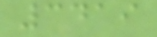3419
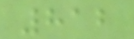812
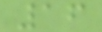16
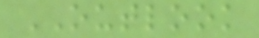OUTLOOK
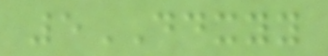5DDXYY
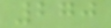270
